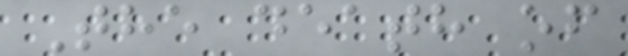The death of
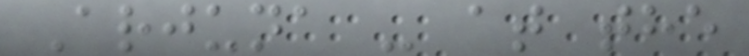Arjuna - at the
